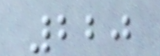220
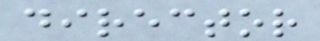director
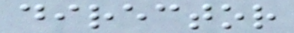director
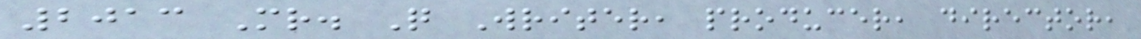2013 Mr. Q Writer, producer, director,
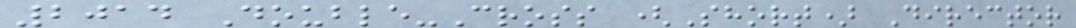2014 Double-Cross (Short) Director
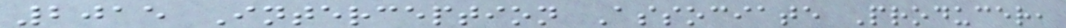2015 Interception Associate Producer,
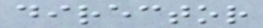director
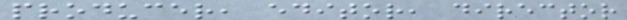producer, editor, director
